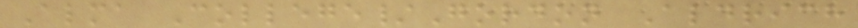Alma College/Gordon Aldrich
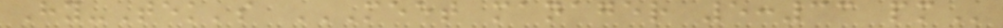Hy-Tek's MEET MANAGER 5:33 PM
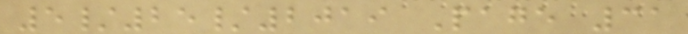5/25/2019 Page 31
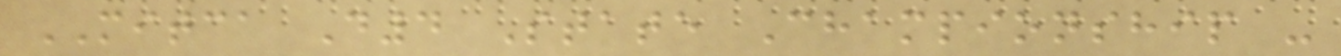MITCA D4 State Championship -
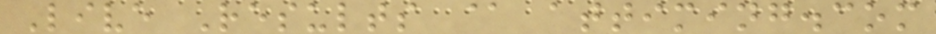Live Results @ attiming.com
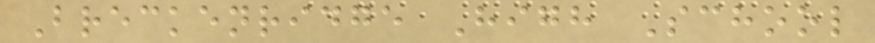Breckenridge High School
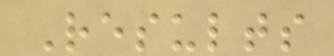Results
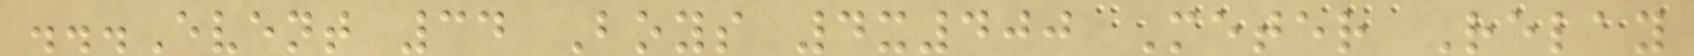...Event 34 Boys 4x400 Meter Relay
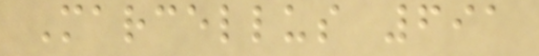Marcellus 691
